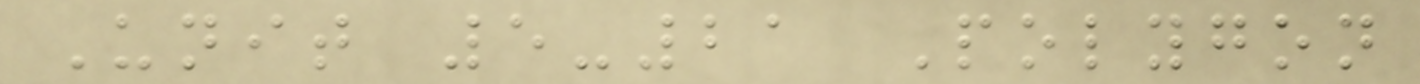Unit 5-21 Polygon
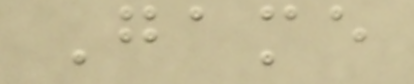Game
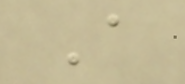A
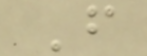F
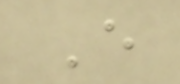E
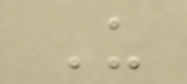U
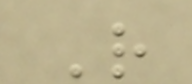R
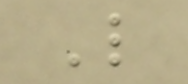L
